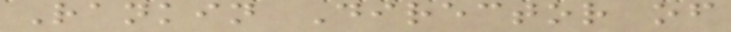Rankin Director of
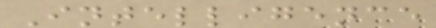Intelligence
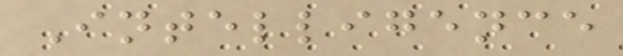Intelligence
